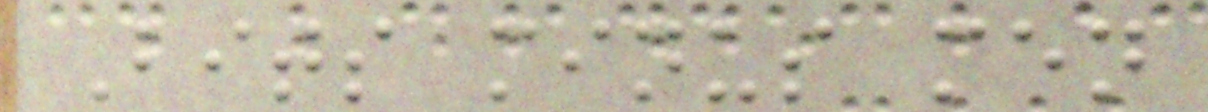Bits minus men
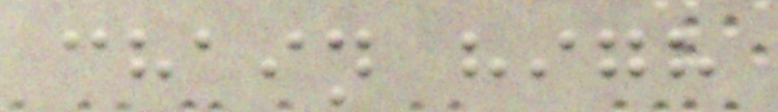chain high
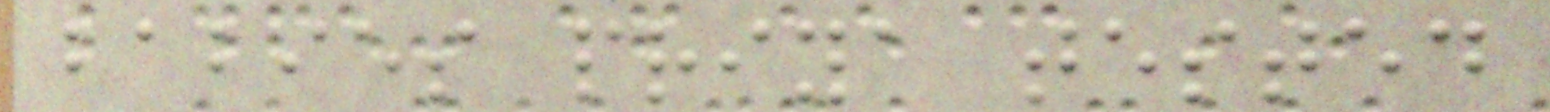babies priya tested
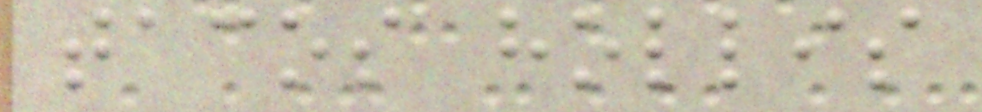tacos hollis
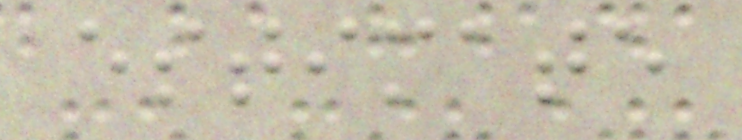estimate
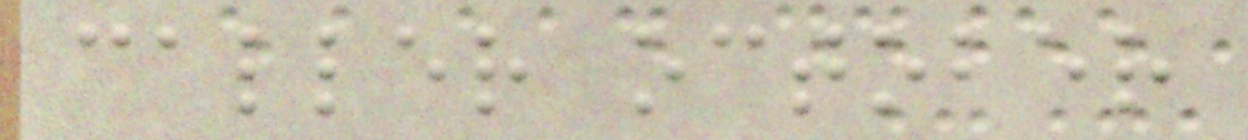caller october
